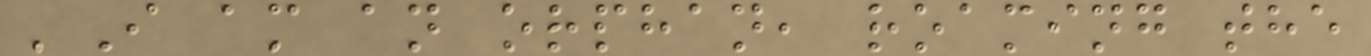'I am an orphan, roaming the
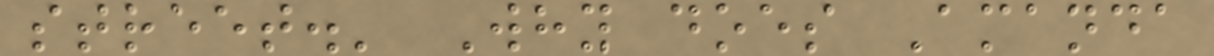street.' Why does Amanda
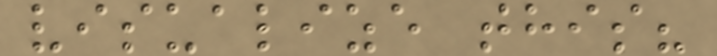visualize this?
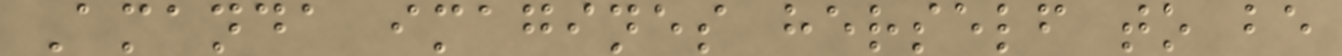Amanda imagines herself to be
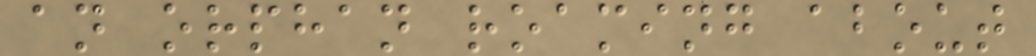an orphan roaming about
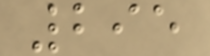295
